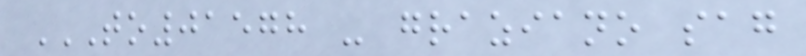TO01578 - GRAZIANO SAG
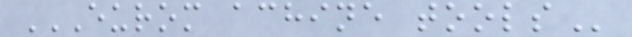EUROM ACHINE TOOLS
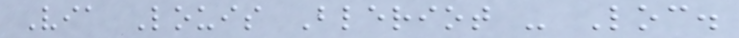Via Louis Bleriot - Loc.
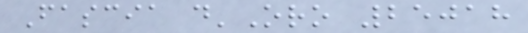Fascia d'Oro 25018
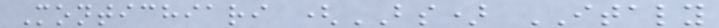Montichiari (BS) ITALY
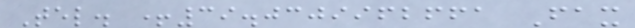Tel. +39.0309962661 Fax
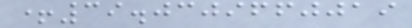+39.0309660019
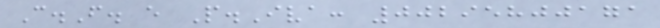C.F. e P.Iva: 00295800171
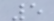5
